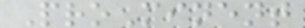ProMinent
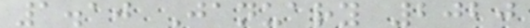1.10 January 2020
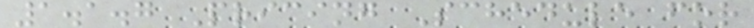1.1.7 Pricing Schedule for
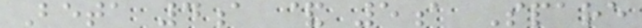Beta 4a & 5a Spare
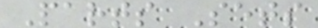Parts Sets
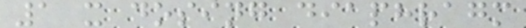1 x dosing diaphragm
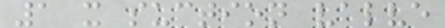1 x suction valve
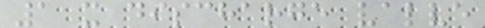1 x discharge valve
